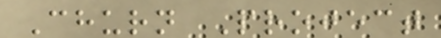Churn Project
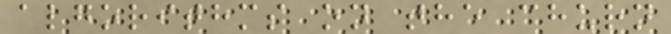algorithms on the churn
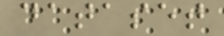dataset
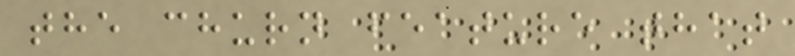the churn feature that
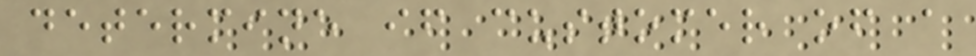determine if customer of a
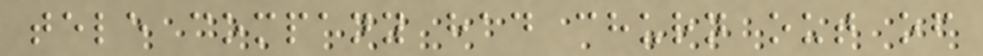tele company had churn out of
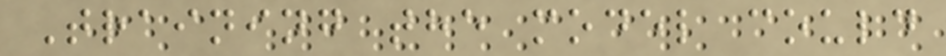Training the model could
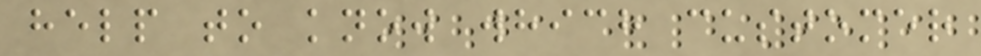help to know which customer
